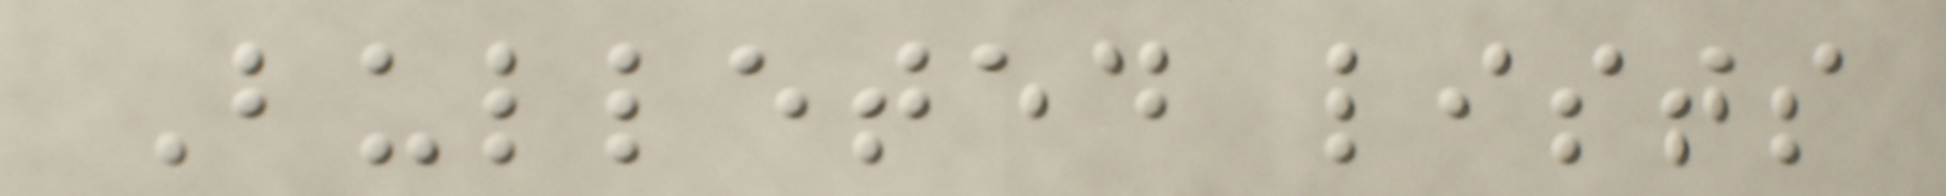Bulleted lists
